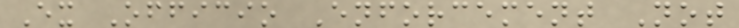Ex Officio Enforcement Not
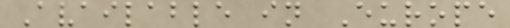Available in Europe
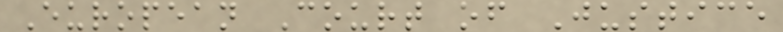European Court of Justice
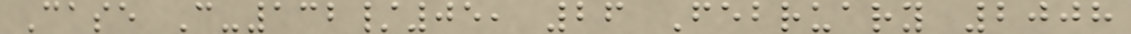Case C-132/05, 26 February 2008
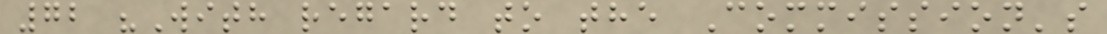72 "With regard to the Commission's
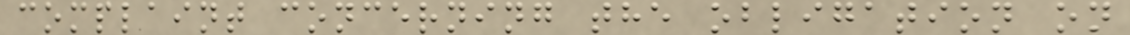complaint concerning the obligation on
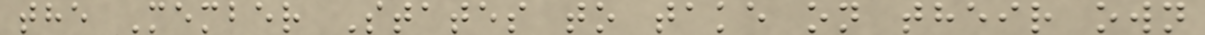the Member States to take on their own
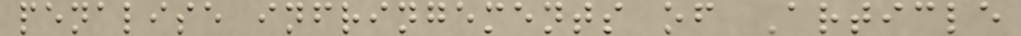penalise infringements of Article
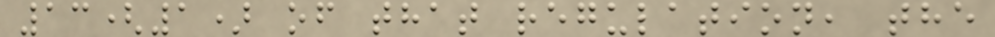13(1) of that regulation, the
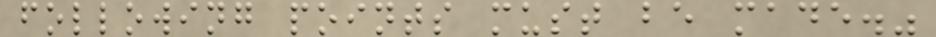following points must be made."
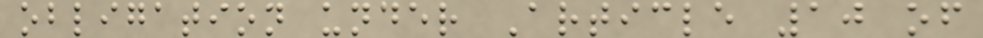obligation under Article 10 of
